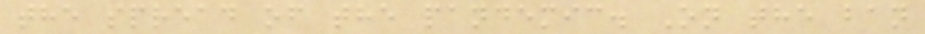the spread of the pandemic. On the ban
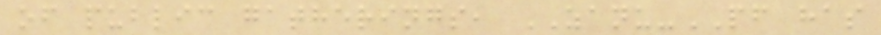of public gatherings, ZANU-PF has
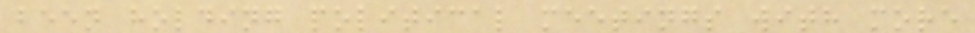been holding political meetings with more
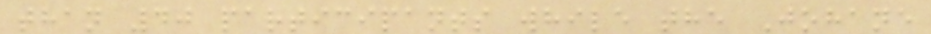than 40 participants while the Johane
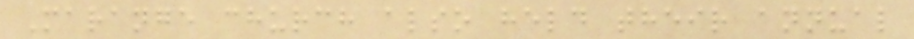Marange church also held their annual
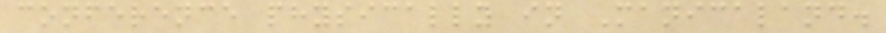conference physically in Manicaland.
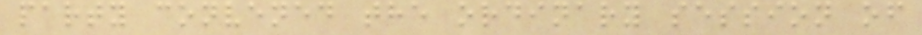party convened the ordinary session of
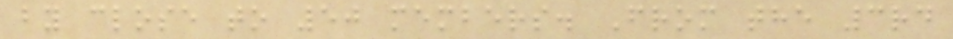by close to 50 members. From the 3rd
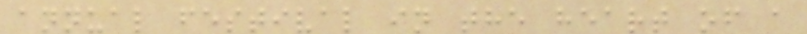annual festival in the heart of a
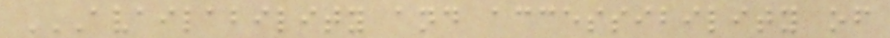AVAILABILITY AND ACCESSIBILITY OF
